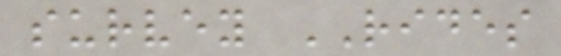survey RIDES
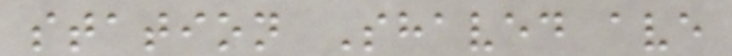station Shaved ave
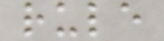rule
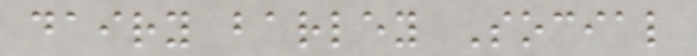dairy barley Social
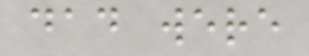dad were
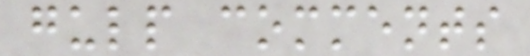gulp comments
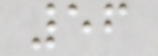56
